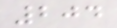204
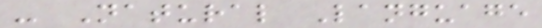- Natural Language
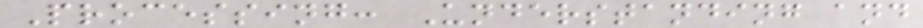Processing: Understanding and
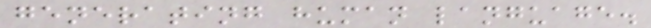generating human language.
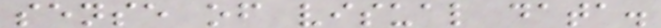sense of visual data.
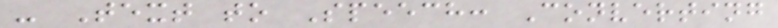- Text to Speech: Converting
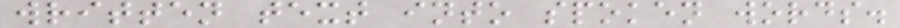written text into spoken words.
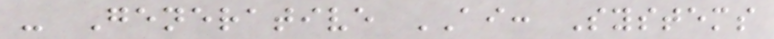- Generative AI: Systems
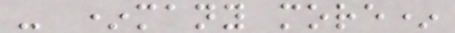- *many more*
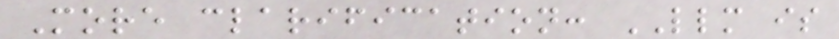More clarification: LLM is
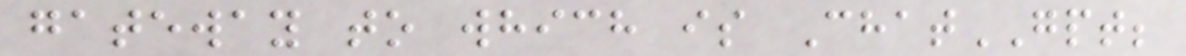gateway to which is ChatGPT;
